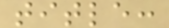title:
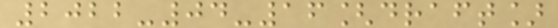2022-04-16[draft]
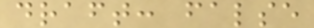draft: false
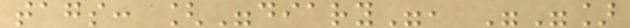tags: ["diary", ""]
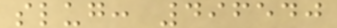slug: 496540
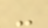-
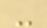-
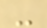-
